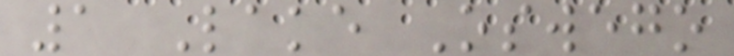1 Lake Oswego
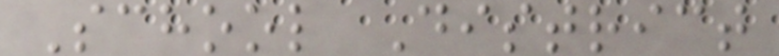School District
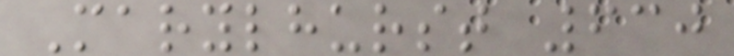Marylhurst 630
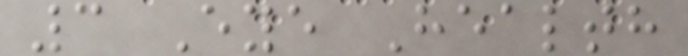3 Eye Health
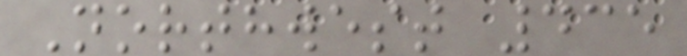Northwest 435
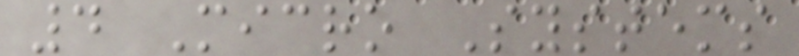4 Micro Systems
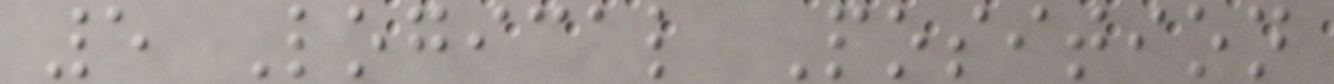5 Logical Position
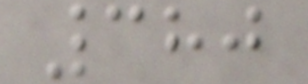380
